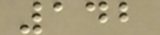142
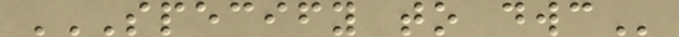SPECIFY TO DWC
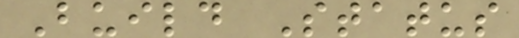Build Status
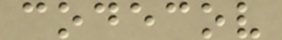codecov
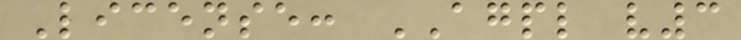License: AGPL v3
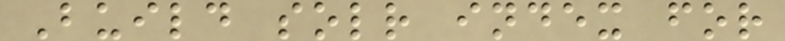Build solr index for
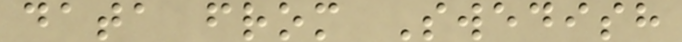data from Swedish
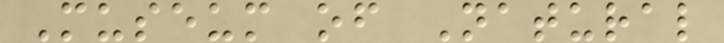Museum of Natural
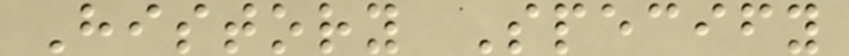History Specify
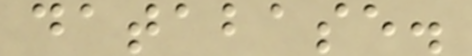database.
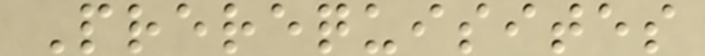Prerequisites
